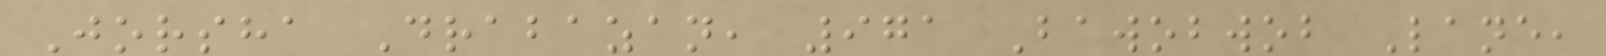Jorsha Drabazan, 971 Bawobwob Lane,
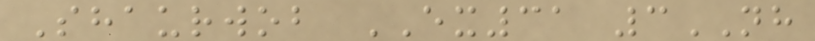Shaurwob EX31 3NH
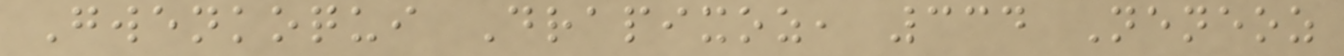Gwenkoqui Drapixoz, 334 Neneoz
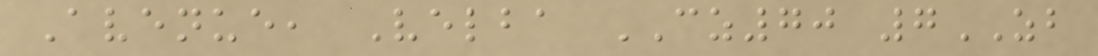Avenue, Velba CZ70 7ZB
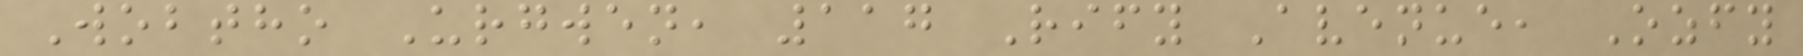Wobtho Urgwen, 117 Rify Avenue, Ozfy
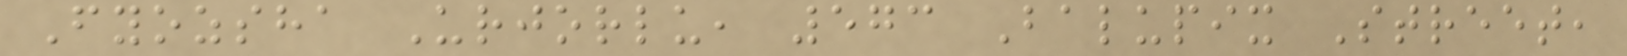Fyozsha Urjorlu, 573 Balupix Street,
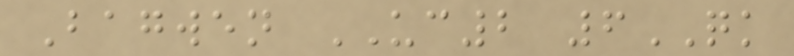Bagwen UC2 6QK
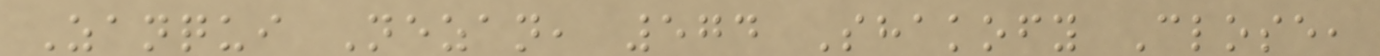Zanqui Nezan, 574 Shakofy Close,
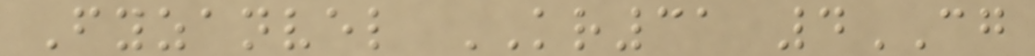Fyzanvel KR31 4CG
